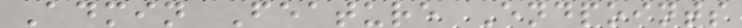Admin Feature Endpoints
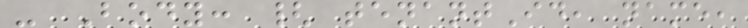- Body: { tenantId, name,
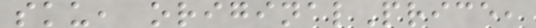sku, originalPrice,
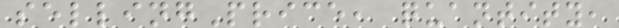sellingPrice, quantity,
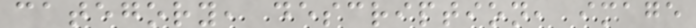category, description, image
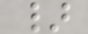}
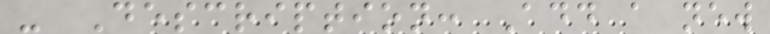- Description: Add a new
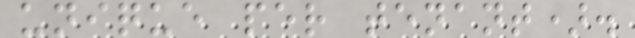unique per tenant).
